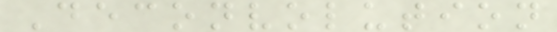Deconvolution
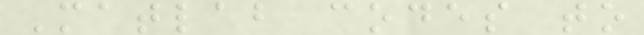Matlab codes to
